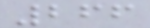266
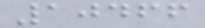10466
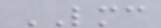LMC
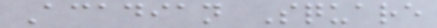Acadian Square
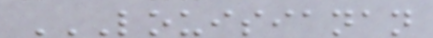LOUISIANAN
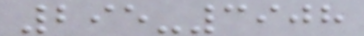295-3908
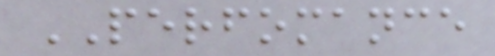PERFOMANCE
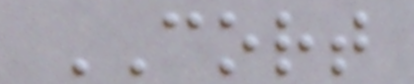CORT
